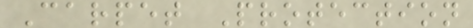Carpet Protection
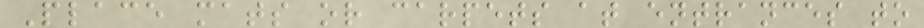Place mats or carpets at entrances to
